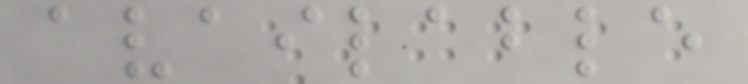available
